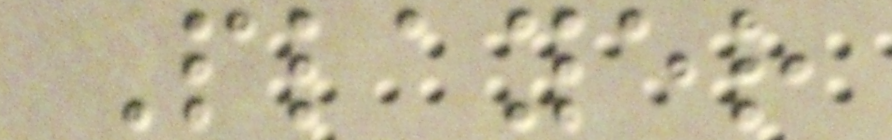Player
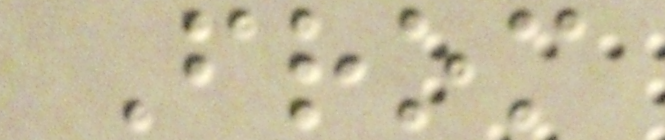From
